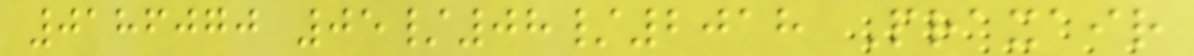0186070 05/08/2018 Praxair
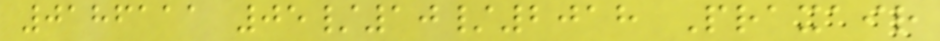0186111 05/10/2018 Praxair
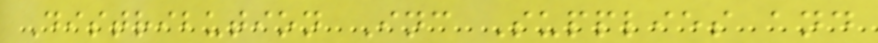Distribution Inc Supplies and
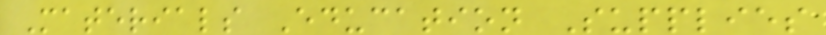Materials Education Supplies
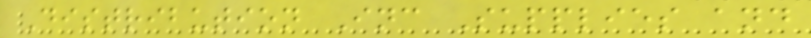Distribution Inc Supplies and
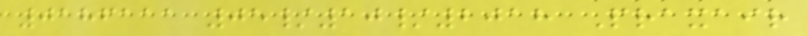0186111 05/10/2018 Praxair
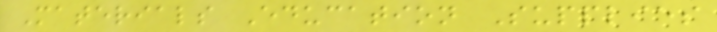Materials Education Supplies
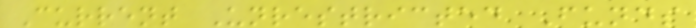Current Unrestricted Funds
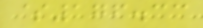$176.33
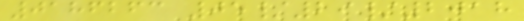0186263 05/29/2018
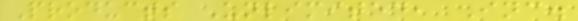Products Unlimited, Inc.
